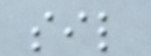sil
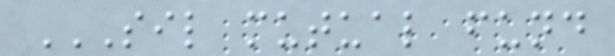SIL MUTUAL FUND
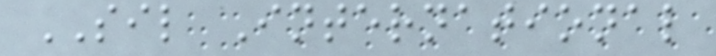SIL International
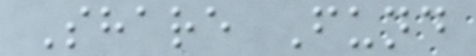Share Fund
